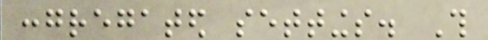congregated settings. This
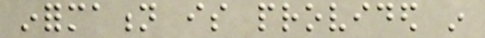information is provided in
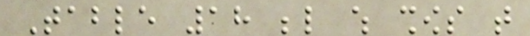Table 18 below which shows that
